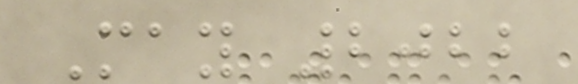May 2022
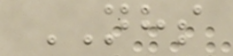NHS
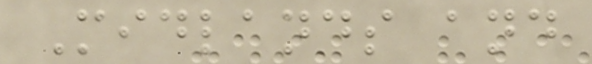Midlands and
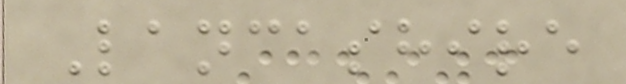Lancashire
